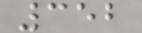352
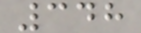348
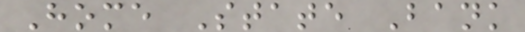Home State Bank
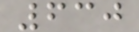630
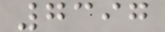7397
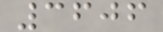3606
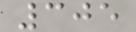305
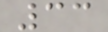33
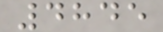4845
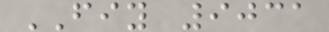FIY 9031
